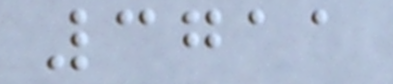3711
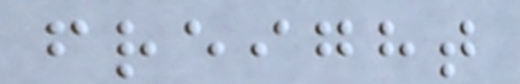freight
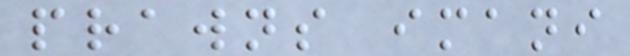prawns imani
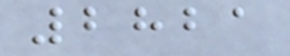2821
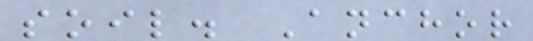soil. Anchor
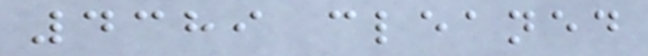4389 cleaned
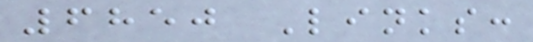6850 Links:
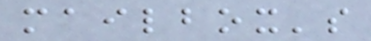mailbox's
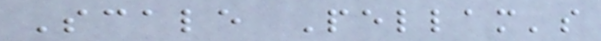Scale Pellam's
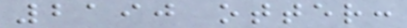2190 otter:
